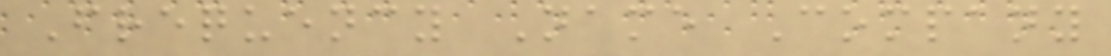Frequency Name Company
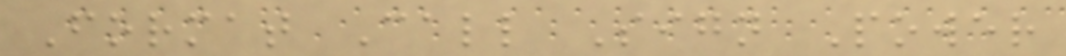Format Call Sign Power
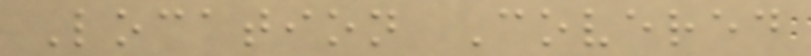Location Covered
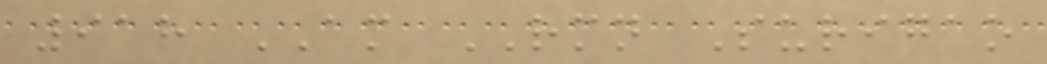918 AM RMN Surigao
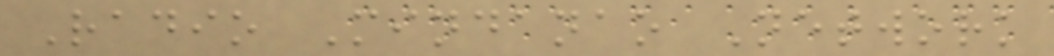Radio Mindanao Network
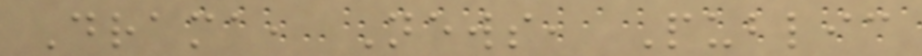Drama, News, Public
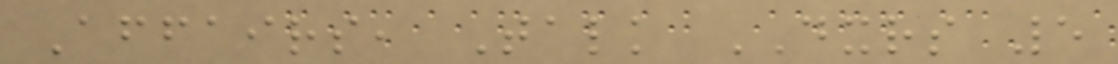Affairs, Talk DXRS 5
